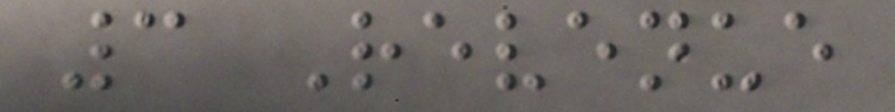3 Revenue
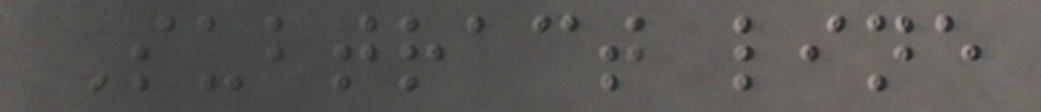Subtract line
